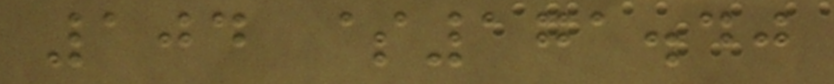104 $171.40
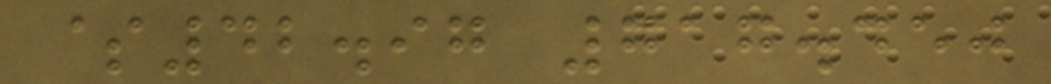$42.97 717.450
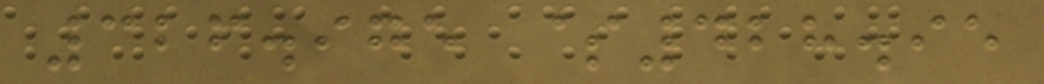326.975 $428.95
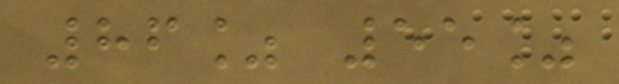86% 55%
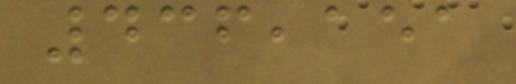436,151
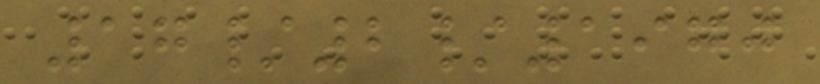17/2/1970
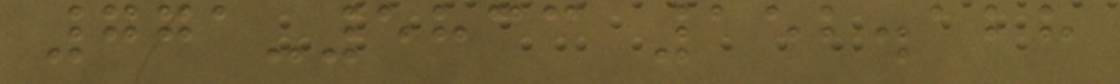771-5833 152.128
